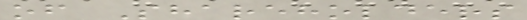of Shareholders
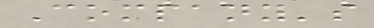Company's
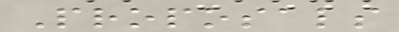Proposals
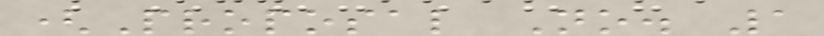(Proposal No. 1
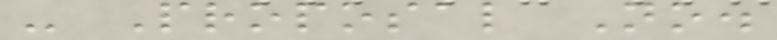- Proposal No.
